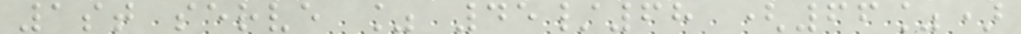1st serve % 45/68 (66%)
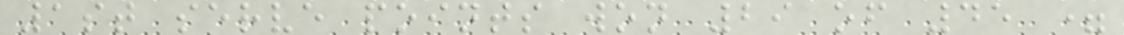1st serve points won 29 of 45 =
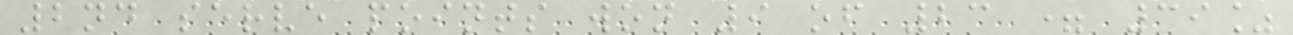2nd serve points won 9 of 23 = 39%
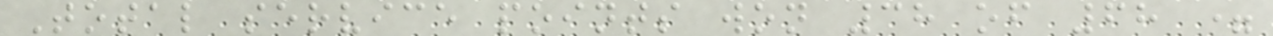Total service points won 38 of 68 =
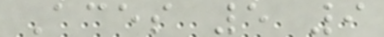Aces 5 9
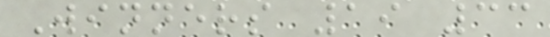Winners 19 33
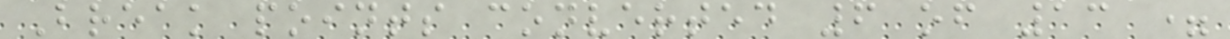Break points converted 6 of 13 =
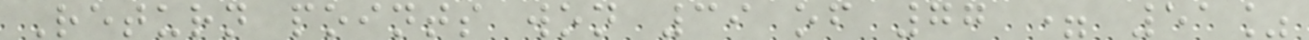Return points won 39 of 77 = 51%
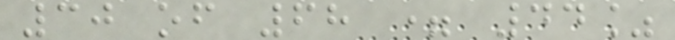30 of 68 = 44%
